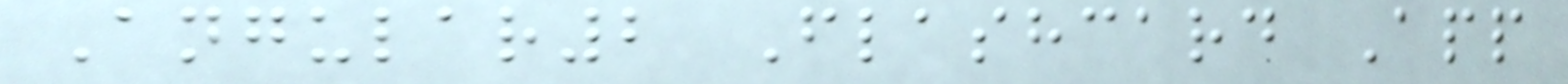Angular2 Flashcard App
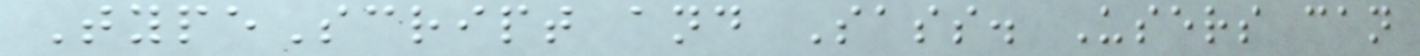TypeScript and Sass. Users can
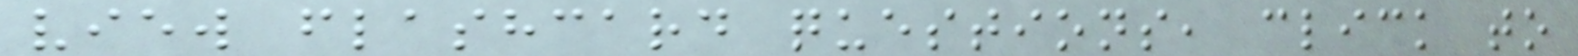view flashcard questions, click to
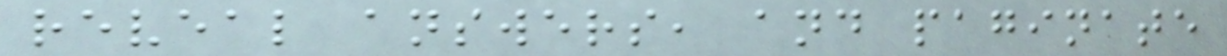reveal answers, and paginate
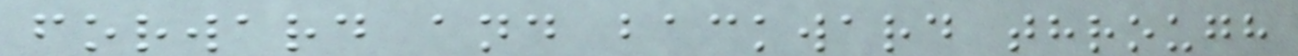forward and backward through
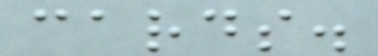cards.
